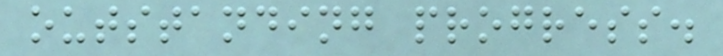outstanding progress.
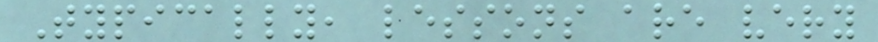Typically, lessons are very
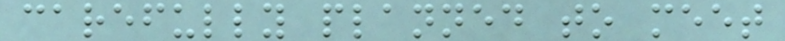carefully planned to meet
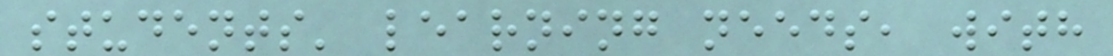students' learning needs, with
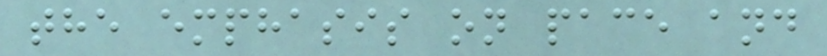the emphasis on pace and
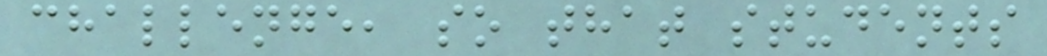challenge, so that students
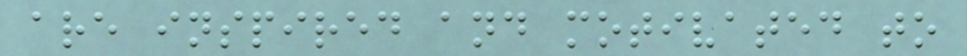are inspired and motivated to
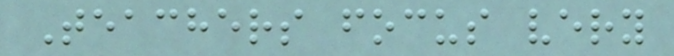Teachers focus very
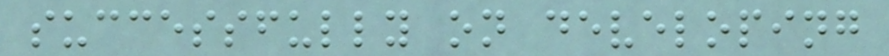successfully on developing
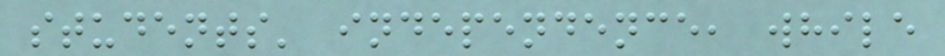students' independence, while
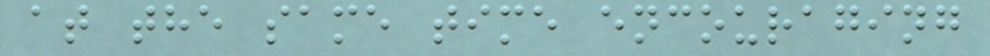at the same time encouraging
